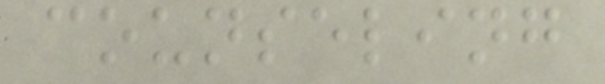counseling
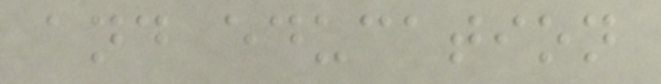and education
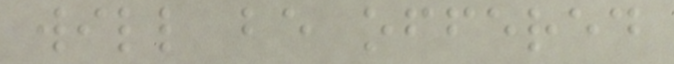will be offered
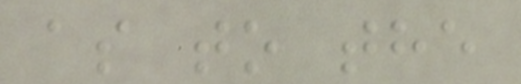as to the
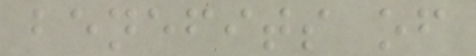benefits of
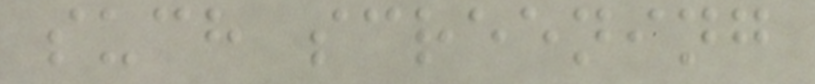such screening
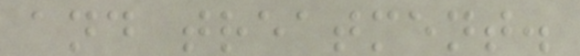and treatment.
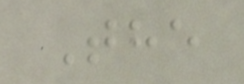The
